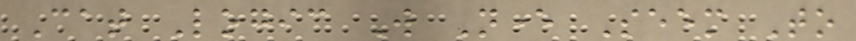Cat Logic Will Never Seem To
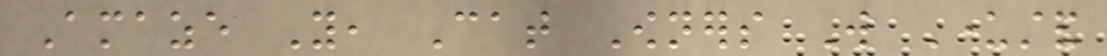Amaze You, Cat Owners Will Understand
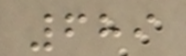689
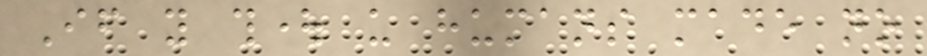If you thought us humans made no
